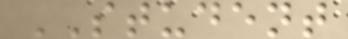STUDENT
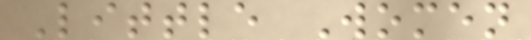Little Women
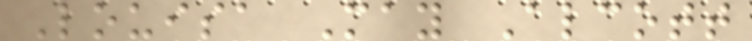Louisa May Alcott
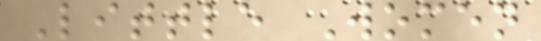Little Women
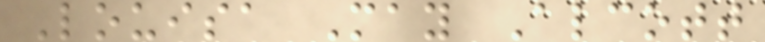Louisa May Alcott
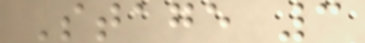Stage 3
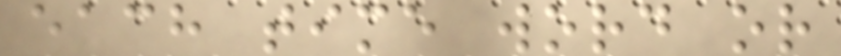each time word or
